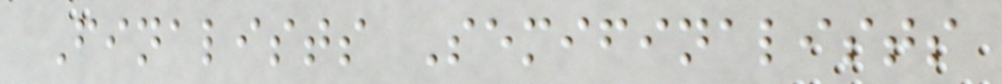Finalists Semifinalists
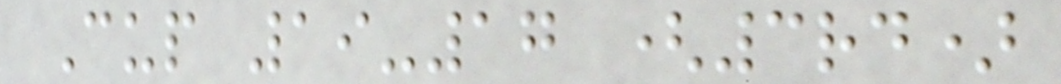Cup 19-17 (3rd)
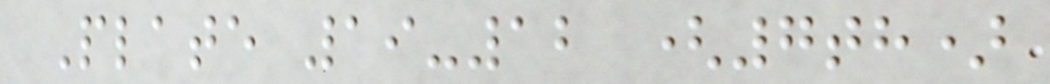Plate 19-12 (7th)
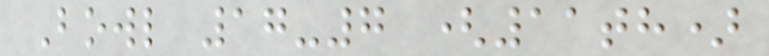Bowl 17-7 (11th)
